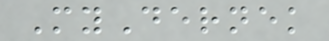MyDernek
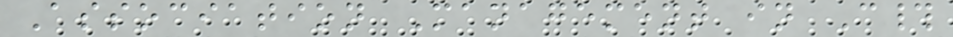Association Management in C#
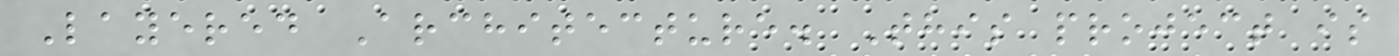Layered Architecture. This project is
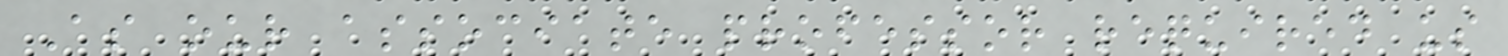As our associate professor required us
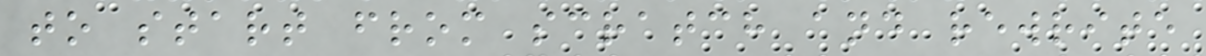to start from scratch and rewrite
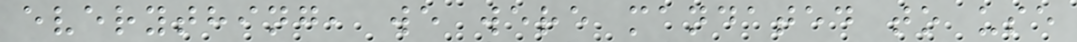everything, we were mandated to use
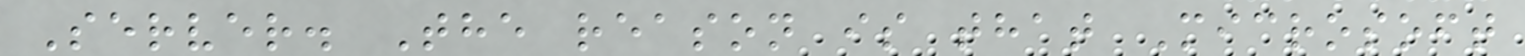Server. The reason is that Microsoft
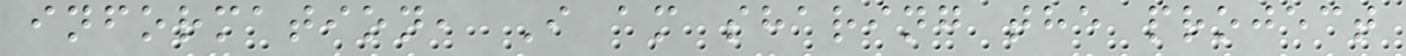information, I am sharing the project
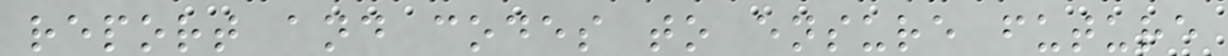report and codes to ensure future
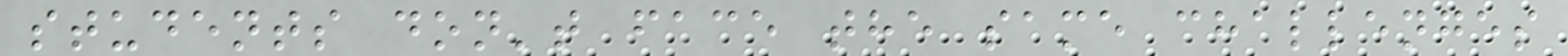students don't face the same challenges
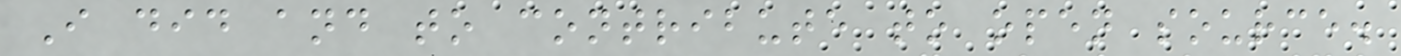I did and to contribute to open source.
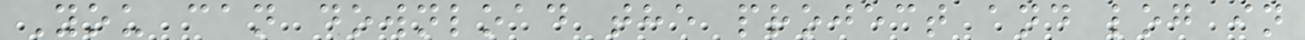You can download the project and log in
